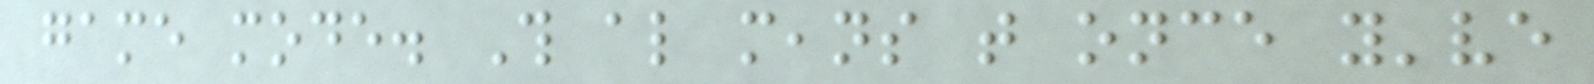game mode. This also means that once you've
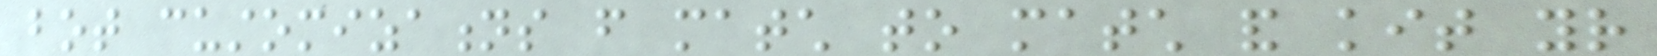bot customizations from match to match and kit your
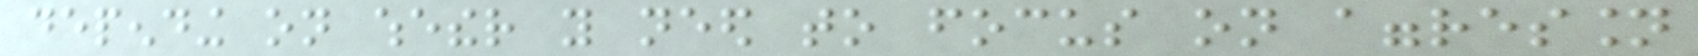depending on whether you need to focus on aggression
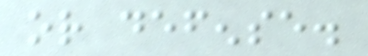or defense.
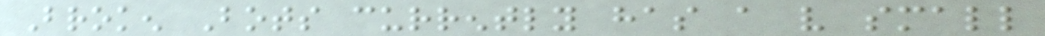Broken Bots currently has a very small
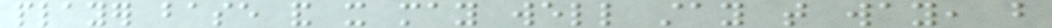player base and it may well stay that way, but
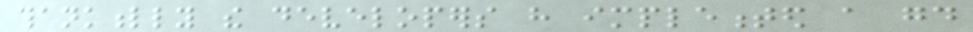thankfully the developers have implemented a good
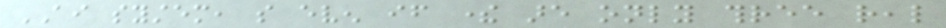AI system, so even if there are only three real
